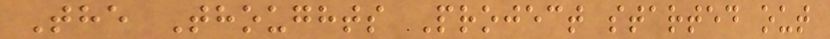The Thoughts Project started out
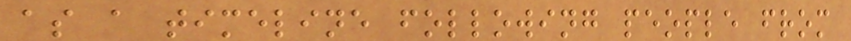as a timeline following people from
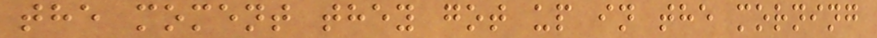the moment they got up in the morning
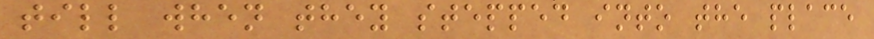till when they stepped into the place
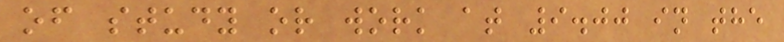of study or work at 9.00 in the
